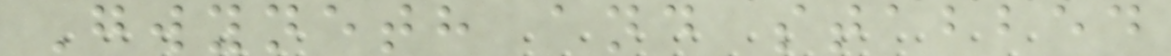Gwyneth and stabbed
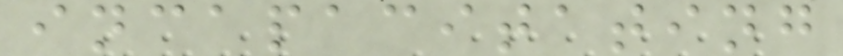incapacitating
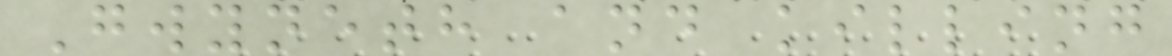Gwyneth and killing
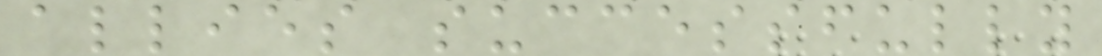allies successfully
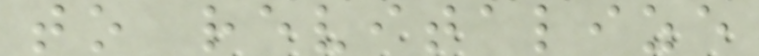to revitalize
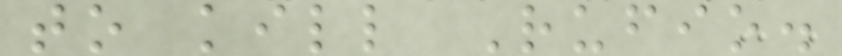to kill Rufio.
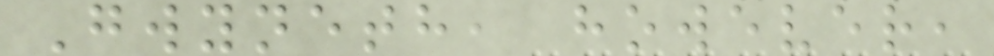Gwyneth, however,
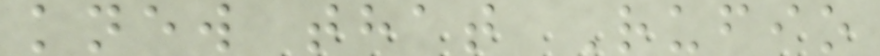knew that Rufio
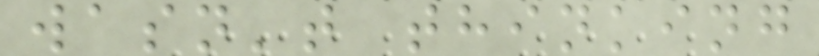wasn't thinking
